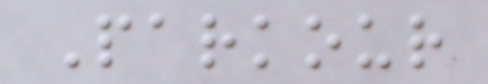Parkour
